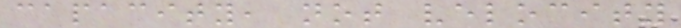capacity, not velocity
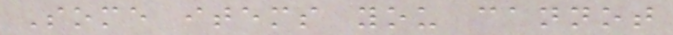Some items you cannot
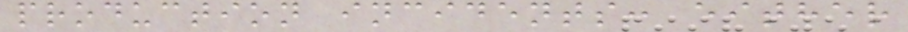production incidents: either
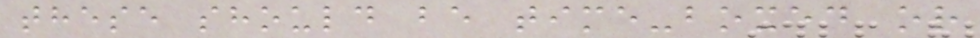these should be time-boxed or
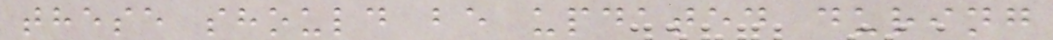these should be updated during
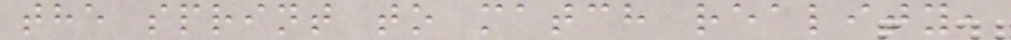the sprint to match reality,
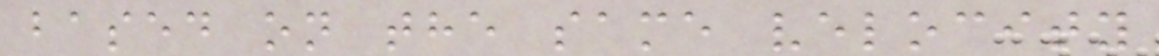based on the same velocity
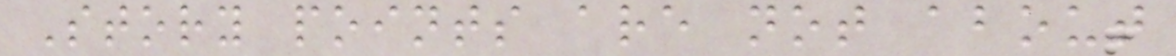Story points are not about
